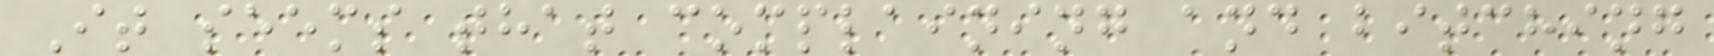It seems that complaining and bitching
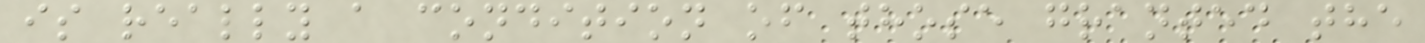is really a condition of those granted the
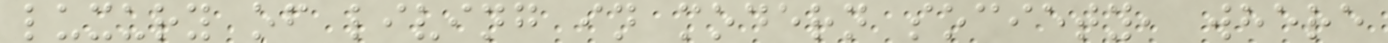luxury of living in modern society, where
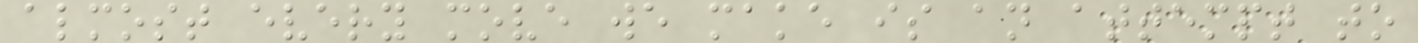almost every move we make is an attempt to
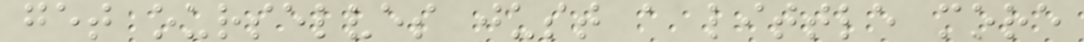get ourselves just a little more
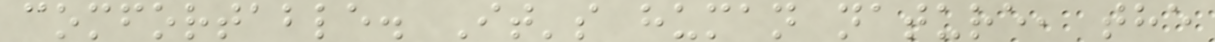comfortable. It's human nature, the
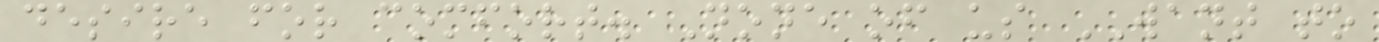desire for comfort. None of us WANT to
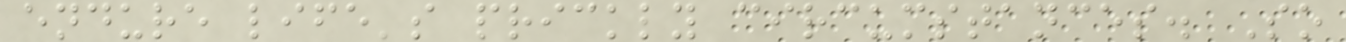endure life's prickly circumstances. So
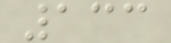133
